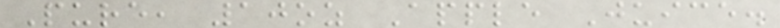Pure, 10oz Apple Juice.
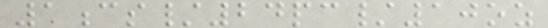1cs/24pc/10oz
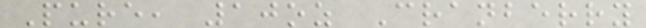Pure, 10oz Cranberry
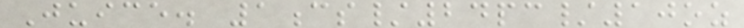Juice. 1cs/24pc/10oz
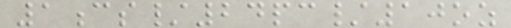1cs/24pc/10oz
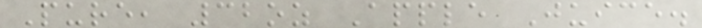Pure, 32oz Apple Juice.
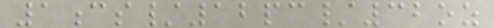1cs/12pc/32oz
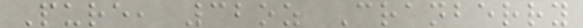Pure, 32oz Cranberry
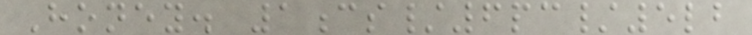Honey. 1cs/6pc/5lb
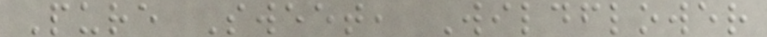Pure Sweet, Wildflower
